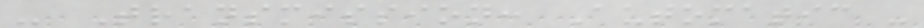- Transmission: Automatic -
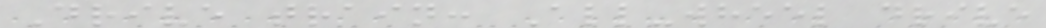Drive train: All-wheel drive
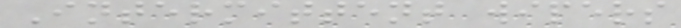Intermittent wipers
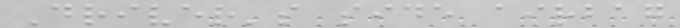Driver's side airbag
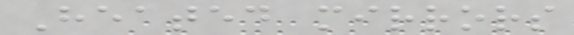Heated mirrors
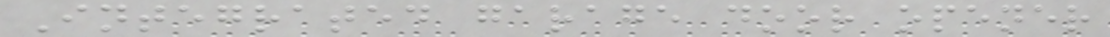Integrated garage door opener
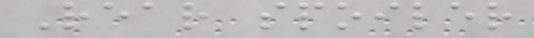Rear spoiler
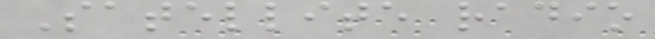Satellite radio
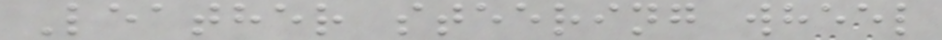Leather steering wheel
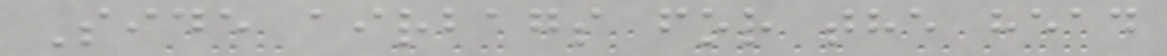Side airbags for the head
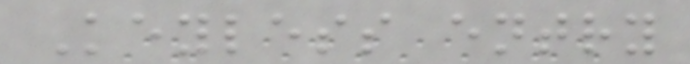Keyless entry
